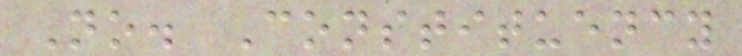No. Constituency
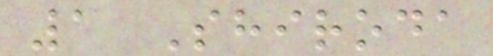1 Shiroda
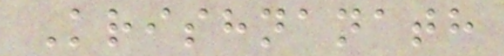Krishnanath
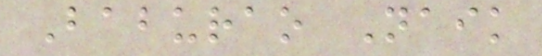Baburao Naik
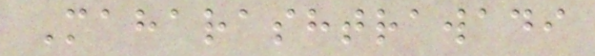Maharashtrawadi
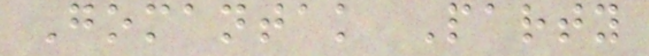Gomantak Party
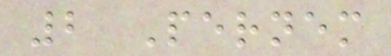2 Pernem
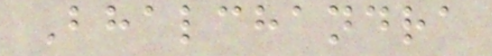Bhalchandra
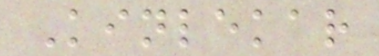Kinlekar
